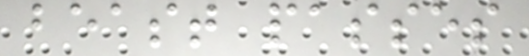beast passes
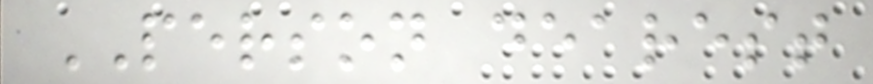PERSON dearest
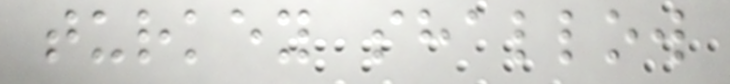turkey shallow
